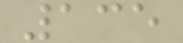135
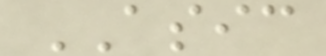ASIC
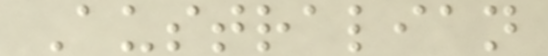Australian
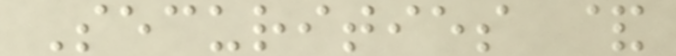Securities &
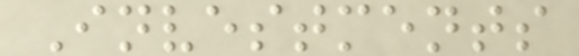Investments
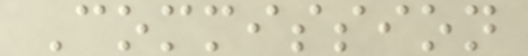Commission
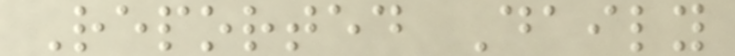Reported Daily
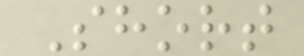Short
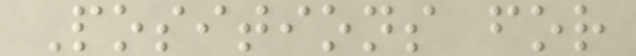Positions for
